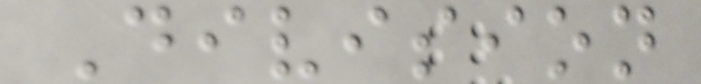Division
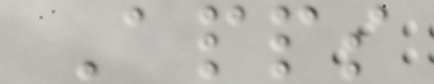Apps
